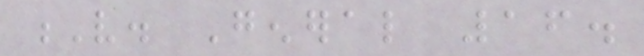V. General 16.
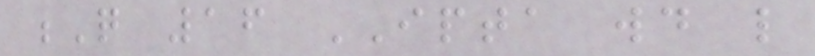Q 16 IPTA would like
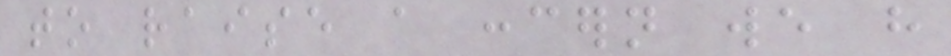to raise a concern we have
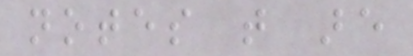notes that are
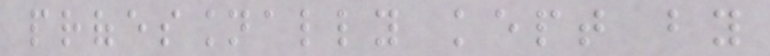professionally kept by
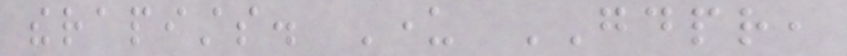therapists. Under GDPR,
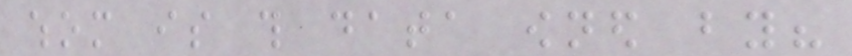whom is this data owned by?
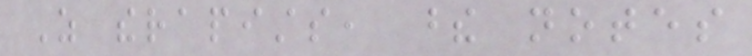As therapists, these notes
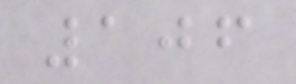106
